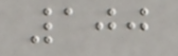100
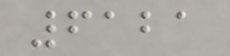6121
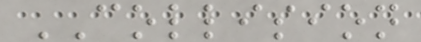COLLISION
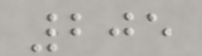205
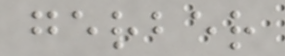gerber
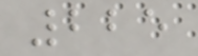225
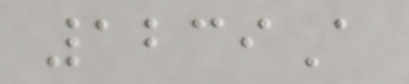1239A
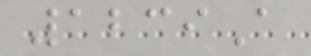1239A
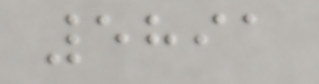5891
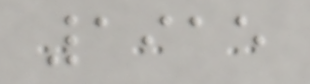1915
